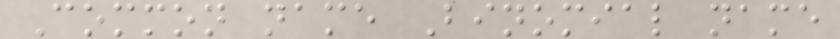Common name Binomial name
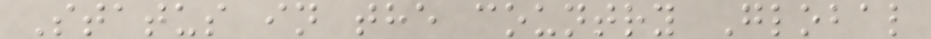Status in the country Global
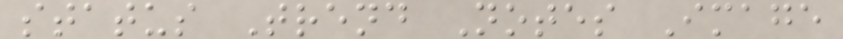status Trend Notes Image
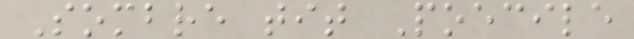Sombre tit Poecile
